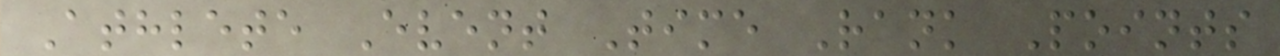Athlete Event Time Rank Points
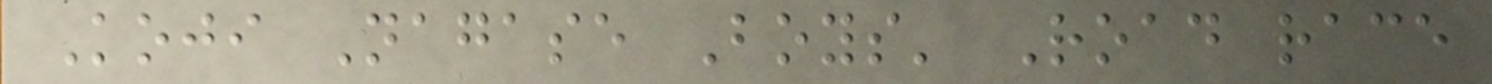Koji Nagase Boys' Road race
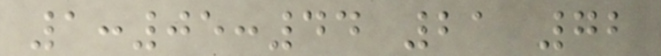1:05:44 21 72
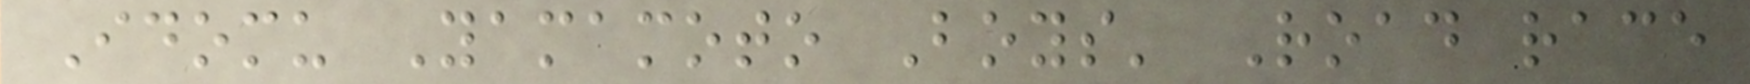Idomu Yamamoto Boys' Road race
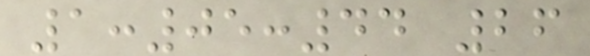1:05:44 26
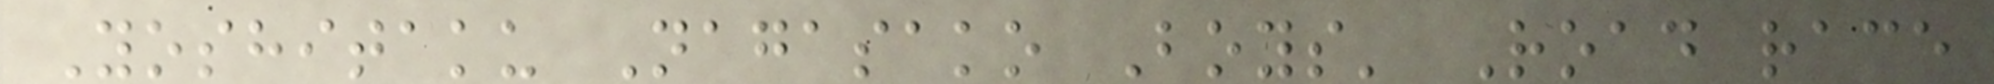Yoshitaku Nagasako Boys' Road race
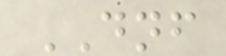DNF
